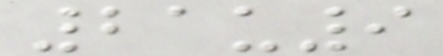21u9
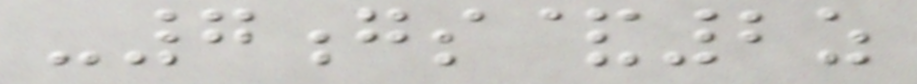-7gs&2z
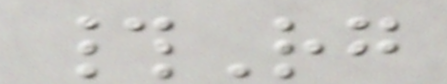#Rg
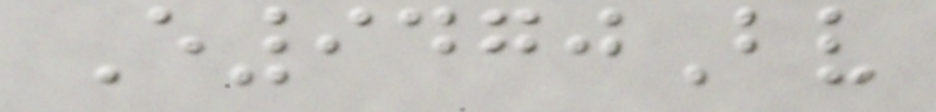E9470Bv
